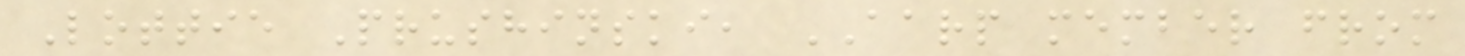Lottie Prushinski, AARP member from
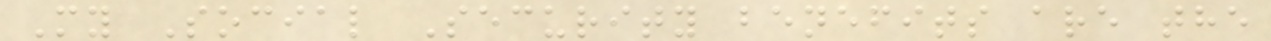My Social Security benefits are the
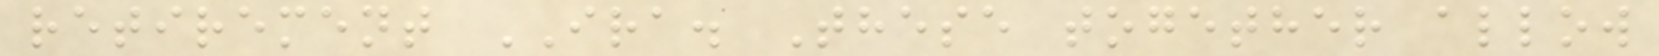retirement IRA. These together allow
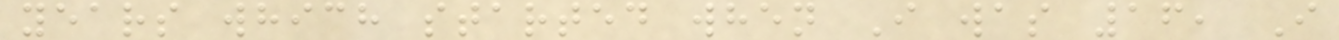years which started when I was 16, I
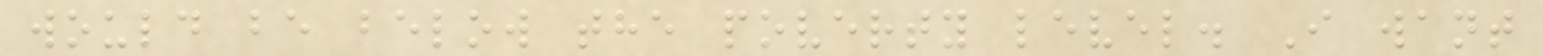would be below the poverty level. I want
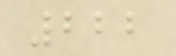222
